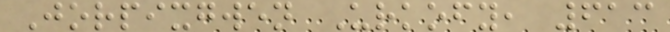Jorpixgwen Urkofy, 613
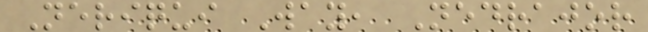Neriqui Way, Nedrajor
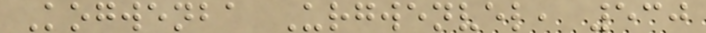Kogwenba Urgwenvel, 530
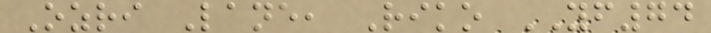Ozri Lane, Riko YF74
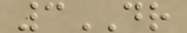3DR
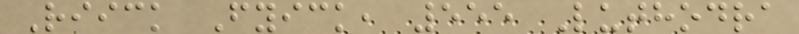Riick Fyick, 555 Luthodra
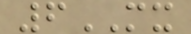6MX
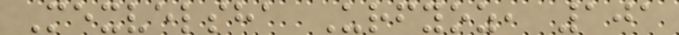Mexvelsha Urfyoz, 101
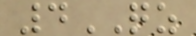4QZ
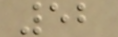52
